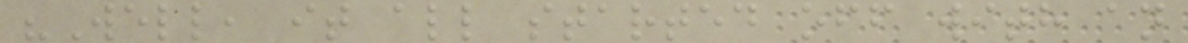"Well, it all started off with an
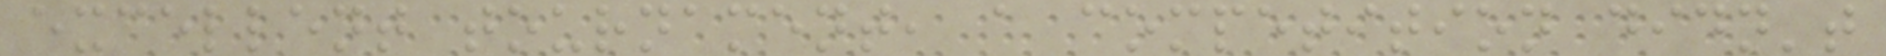excellent tournament, a competition didn't
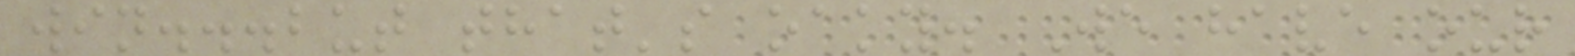win...but that's oaky. We have our
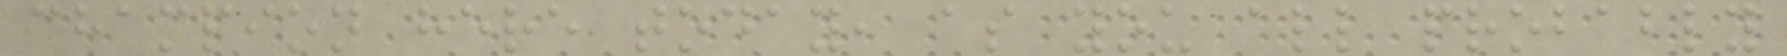champion here today, as you all probably
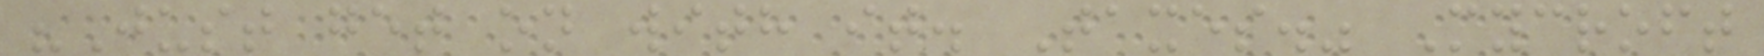"Just get on with it. Taxes." Mycroft
